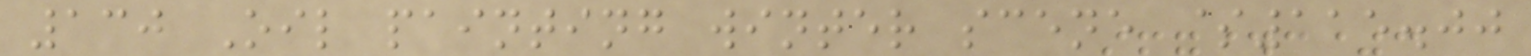130 Oil painting winter scene $115.00
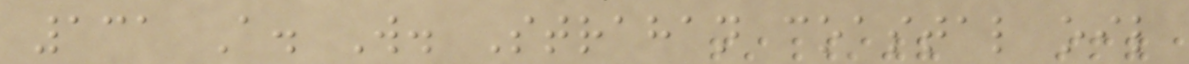131 A. W. Strahan coastal oil
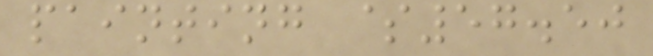painting $57.50
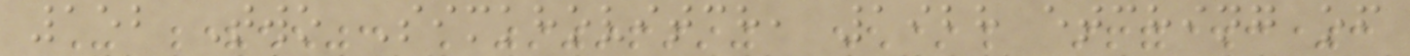152 Two Simkhovitch, 1928 etching of
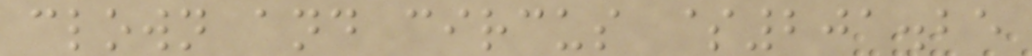clown and circus $201.25
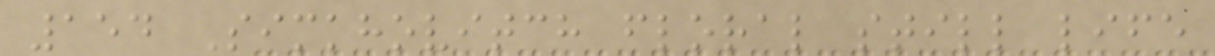154 Simkhovitch floral still life
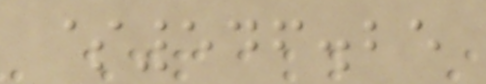$546.25
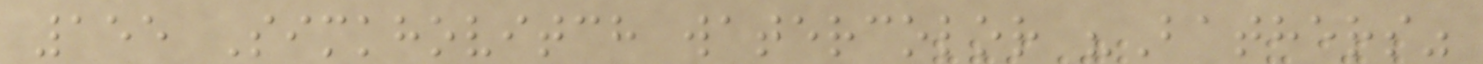155 Simkhovitch watercolor "Bathers"
